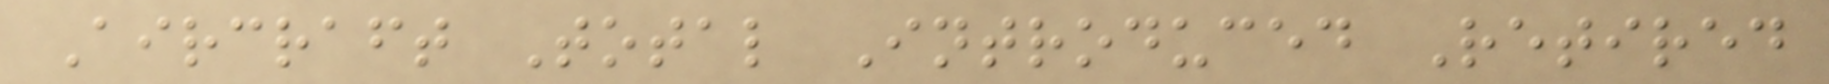Aircraft Total Introduced Retired
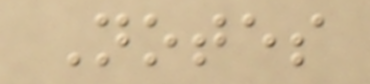Notes
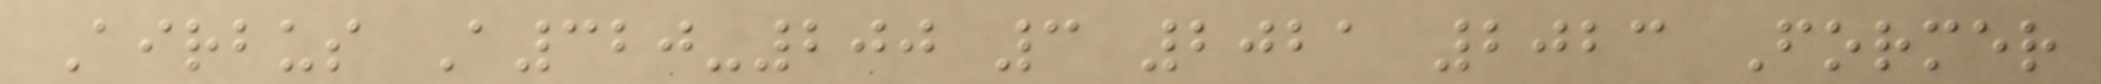Airbus A320-200 3 2021 2023 Former
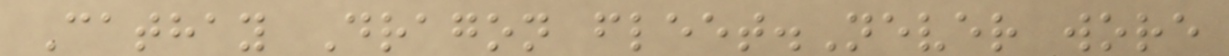Cathay Dragon fleet.Never wore
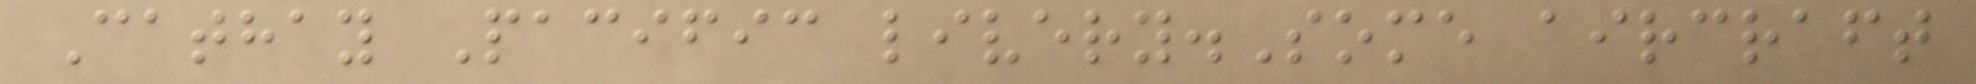Cathay Pacific livery.Some aircraft
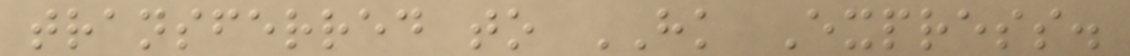transferred to HK Express.
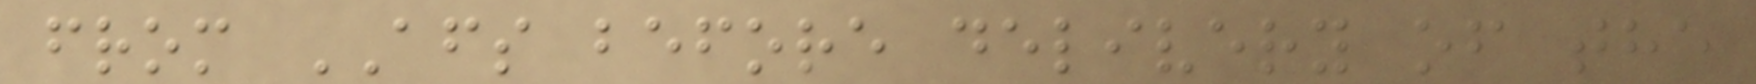from AFS before delivery of the
